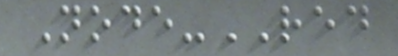Node-RED
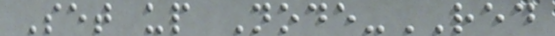Set up Node-RED
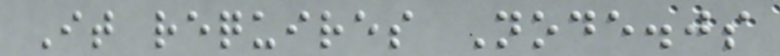It requires Node.js
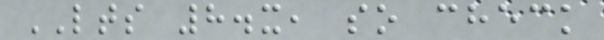LTS 8.x, so check
